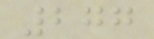277
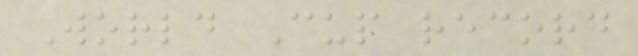World Cup record
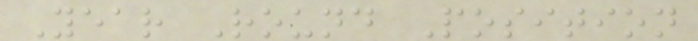Year Round Position
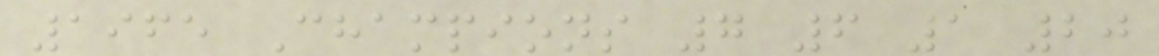1965 Champions 7 6 1 20
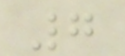7
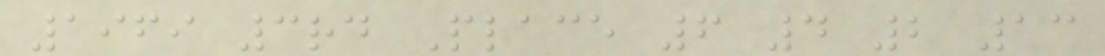1969 3rd Place 6 4 2 13
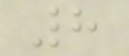8
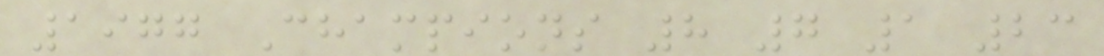1977 Champions 8 7 1 23
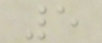5
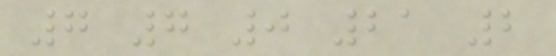7 7 0 21 2
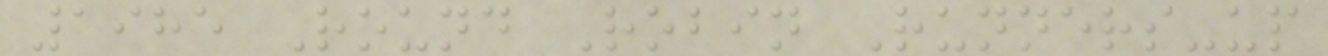1985 Round Robin Runners-up
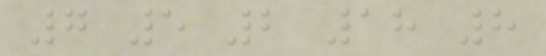7 5 2 18 8
